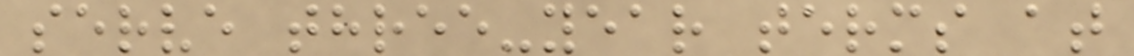serve three-year terms at
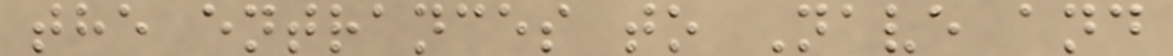the entrances to Nave and
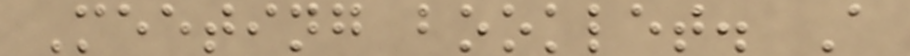Meeting booklet. A
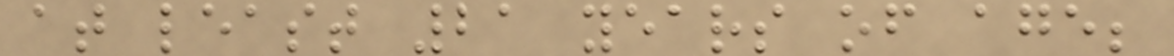at least 21 years of age;
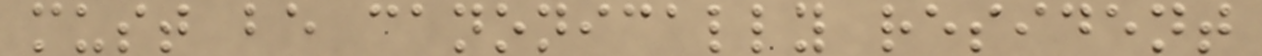must be canonically resident
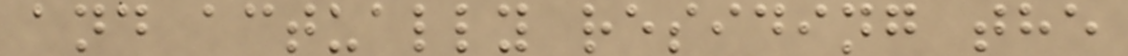and actually residing the
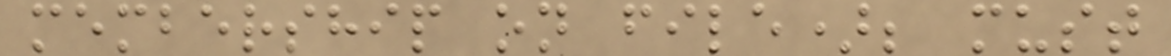membership on file); must
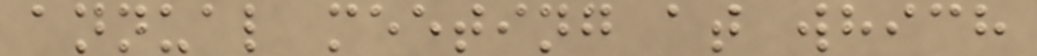annual meeting at which
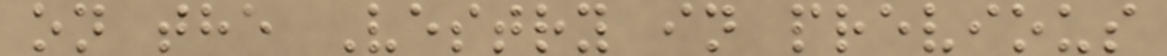on the Vestry in previous
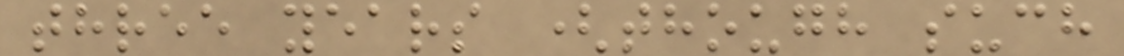three years (though such
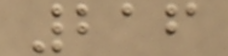216
